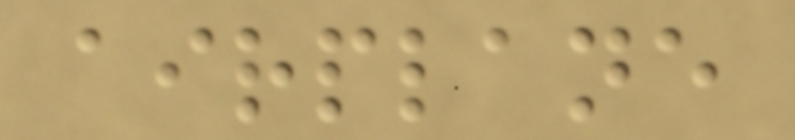airplane
